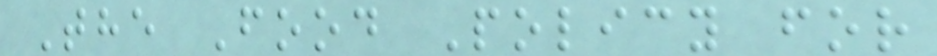The Food Policy for
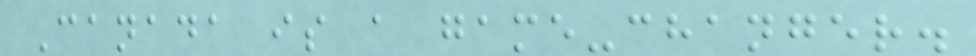Canada is a game-changer.
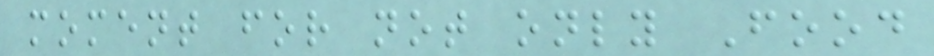moment for not only Food
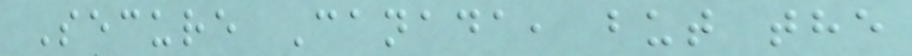Secure Canada, but the
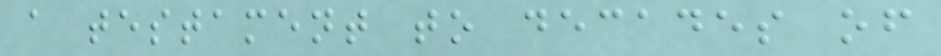a testament to decades of
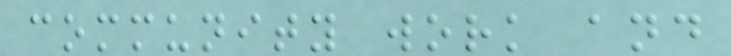community work and
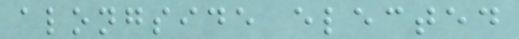alongside elected
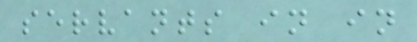servants in in
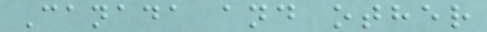Canada and other
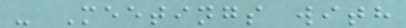- Meetings with
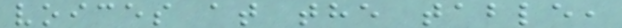voices at the table,
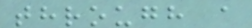through a
